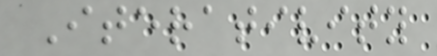Iterativity
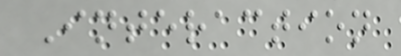Interaction
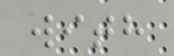with
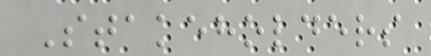Stakeholders
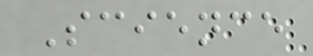Science
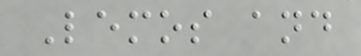Lemos and
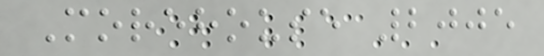Morehouse 2005
